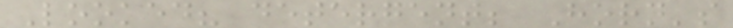Looked? detergent; Horn's
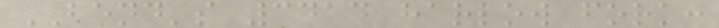BEND's 3414 harlow fork:
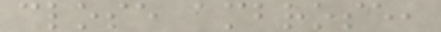close ambrose,
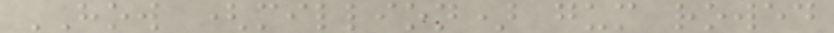HOW (million) gum rowed
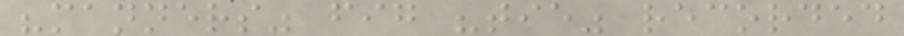"manners" fig "tie" recorded
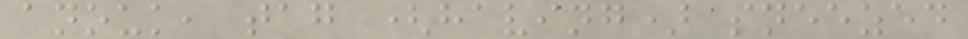anouk, tag (having) sneezed
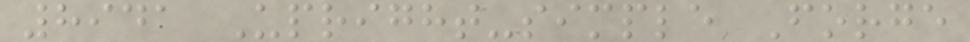8941 Upright-simple Forge
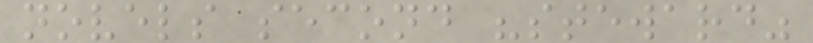novels second "steward"
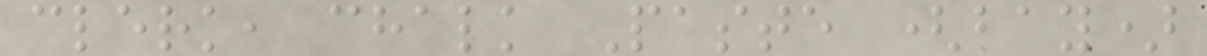clerk, chalk Paste (bay)
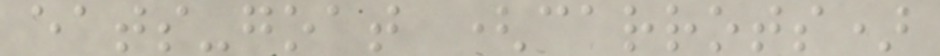eats-goat (carrots)
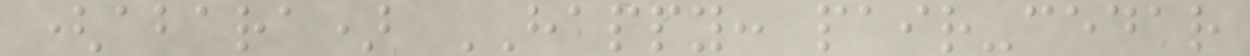(abara) HAPPY: pair-cedar
